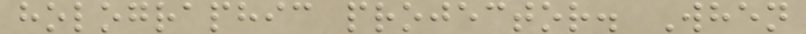holographic projector. When
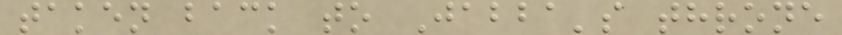taken back to Jabba's throne
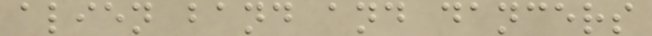alien band and dancers
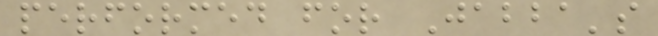performed for Jabba's
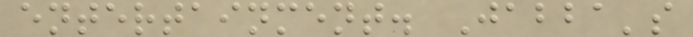entertainment. Jabba's
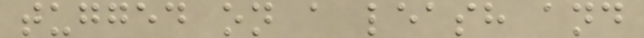tugged on a leash and
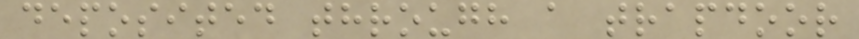deposited through a trapdoor
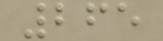265
